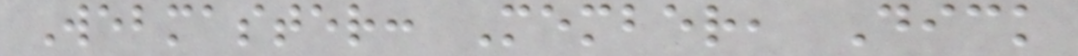Webmaster: Member, Dick
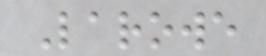Larowe
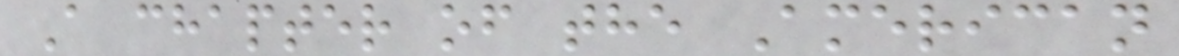A chapter of the American
